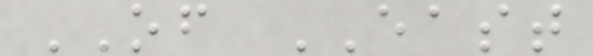OF EAST
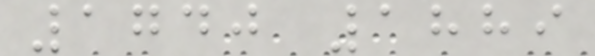1740 1889
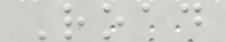Road
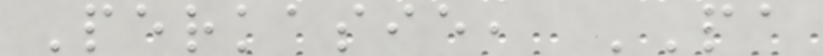Perkasie, PA
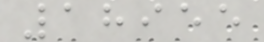18955
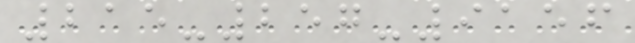215-257-9156
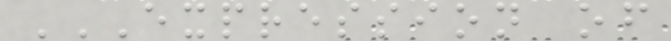EXPRESSION OF
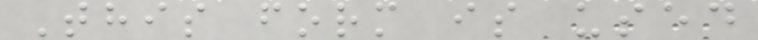This form is used
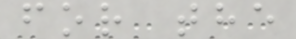for the
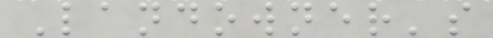Landowner's
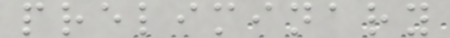preliminary
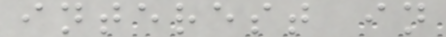interest in
